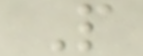P
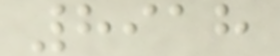8918
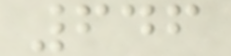646
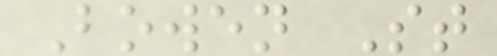Bowen St
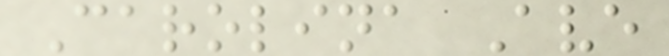Carolina Ave
